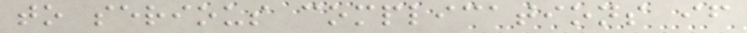to serious complications if
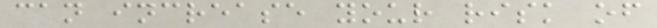can increase your risk of
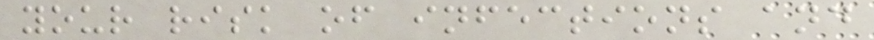your risk of infections and
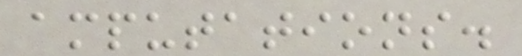amputations.
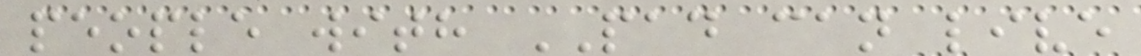people with PAD can live
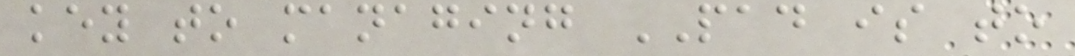key to managing PAD is to
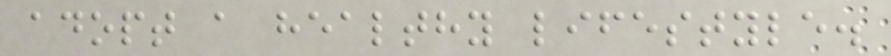adopt a healthy lifestyle.
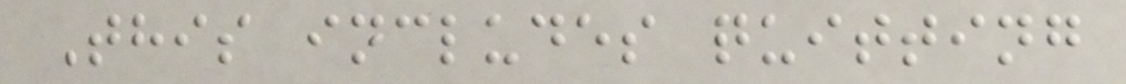This includes quitting
